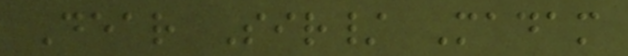Dear Sir/ Madam
